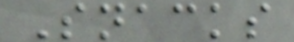Snacks
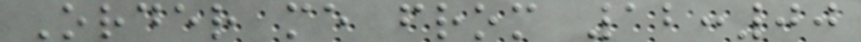Order me from 12:00
